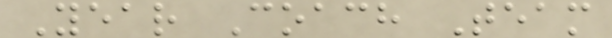Year Coach Team
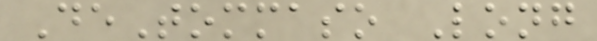DeTommaso Long
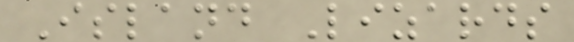Island Lizards
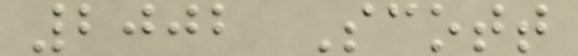2002 Scott
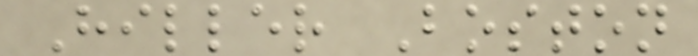Hiller Boston
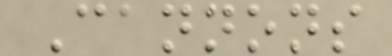Cannons
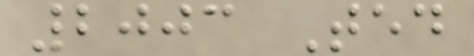2003 Ted
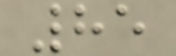85
